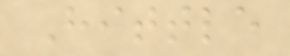Hittle
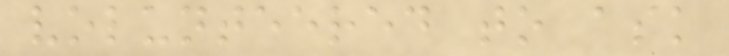volunteered to ask
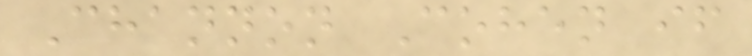Channon Cohen if
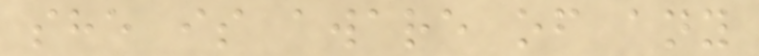she is aware of any
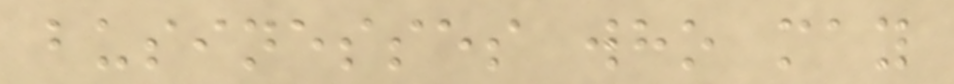businesses who may
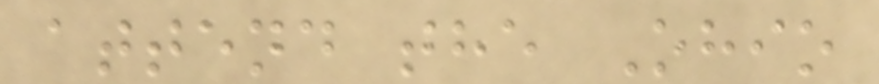attend the Ohio
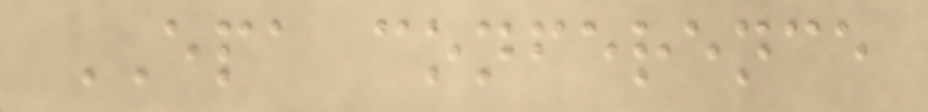EPA conference
